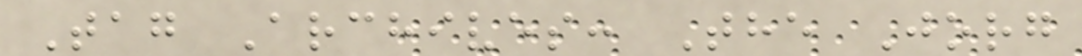Tag Archives: The Jorg
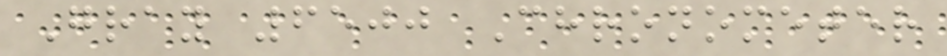Gray 6500 Chronometer
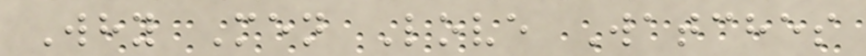Why Men Love Watches
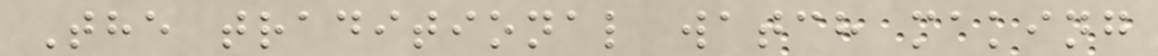The traditional watch making
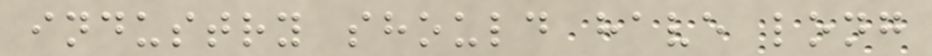industry should have long
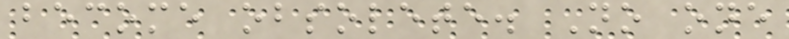become obsolete. No one
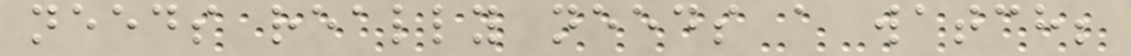needs really needs a watch;
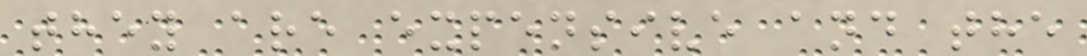they are expensive and the
